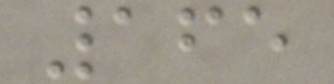165
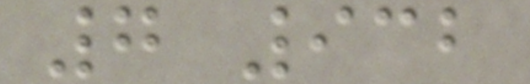7 932
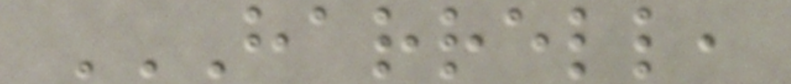HARRELL,
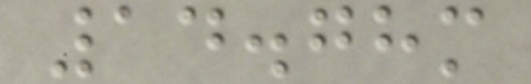14.78m
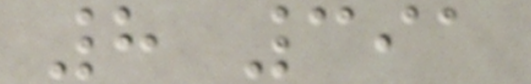8 391
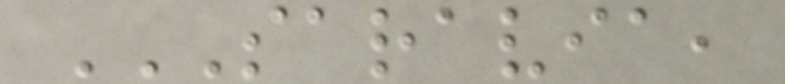SARAVIA,
